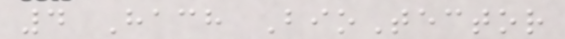4 Hach BioTector
